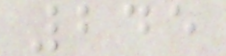245
